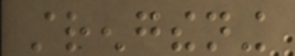strengthening
